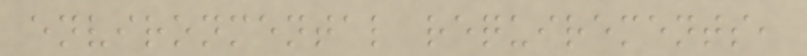environmental requirements,
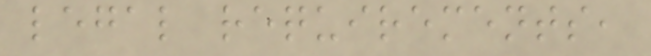legal requirements,
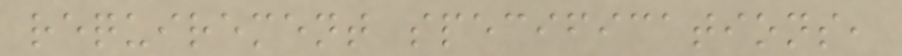requirement specifications,
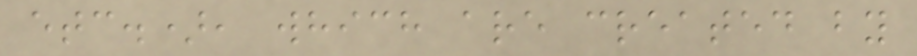etc.), which are created by
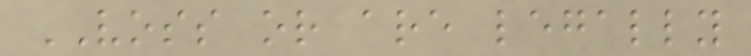VOSS or are legally
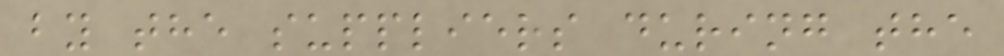by the suppliers during the
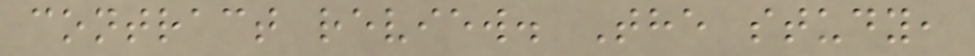contract review. The study,
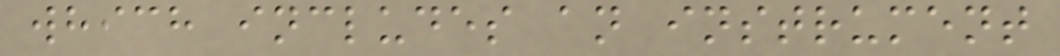which includes an instrument
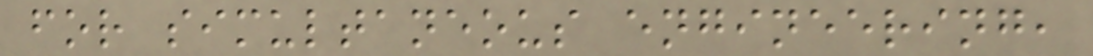for simultaneous engineering,
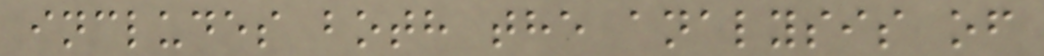includes both the analysis of
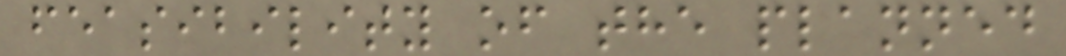feasibility of the planned
